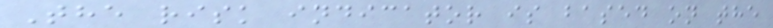The risk indicator is based on the
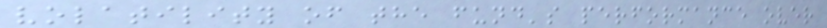volatility of the fund's performance over
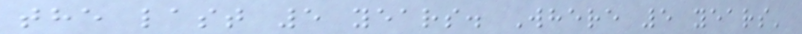the last 5 years. Where 5 years'
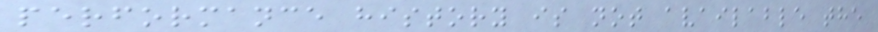performance history is not available the
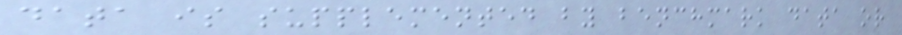data is supplemented by benchmark data or
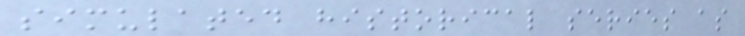simulated historical series as
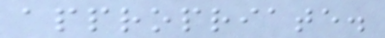appropriate.
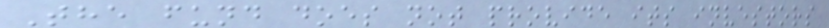The fund does not provide its investors
